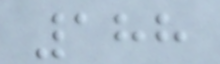188
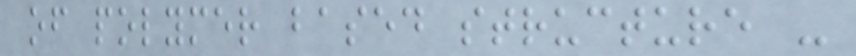of polymer based structure -
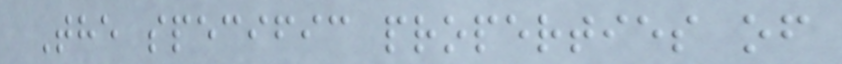The specific properties of
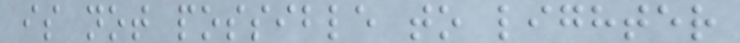is not possible to lighter
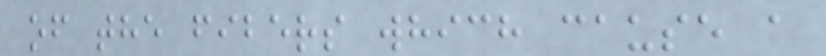of the fibers which cause a
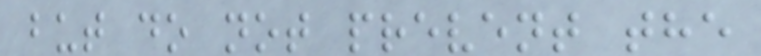but do not prevent the
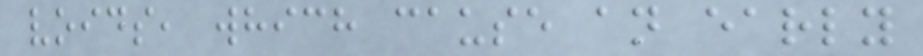voids, which cause an early
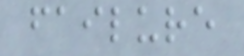failure
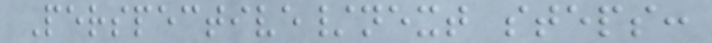Perspective/next steps:
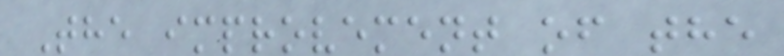The improvement of the
